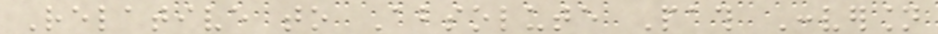Relative to Absolute Path Conversion
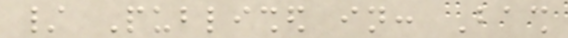/ Published in: Bash
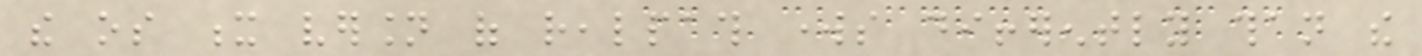the os x version of realpath works differently than the
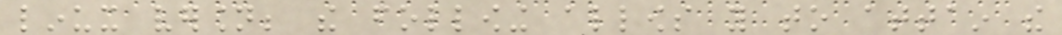linux version; the following allows you to attain the
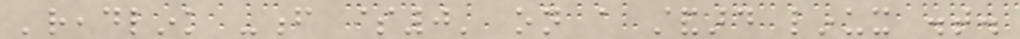'readlink -f $0' on a standard linux dist.
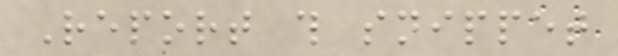Report this snippet
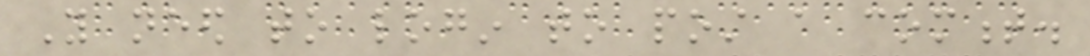You need to login to post a comment.
